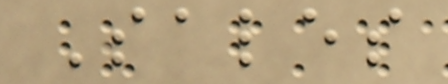Sales
